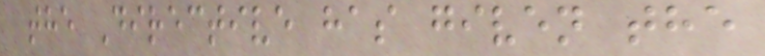the Directive has given the
